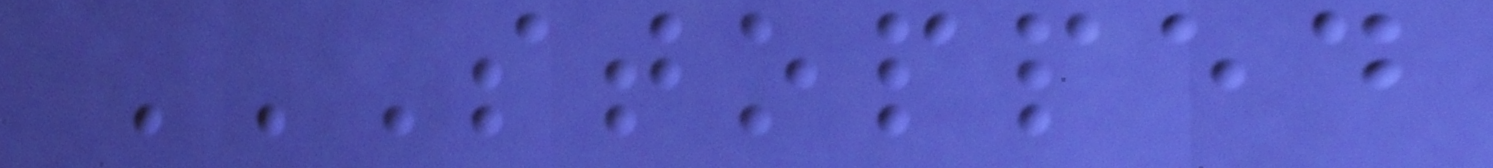STOPPED
